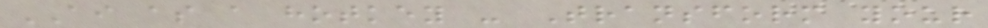AI as a hotkey - Transform your
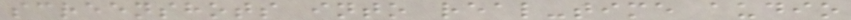screenshots into real-time audio
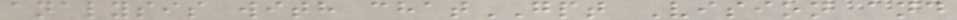analysis with chatGPT Vision and
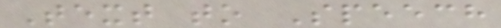Text to Speech
